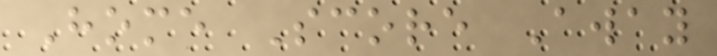Home Score Away
